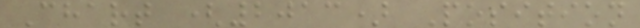Chart (2013) Position
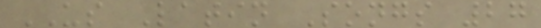US Latin Songs 27
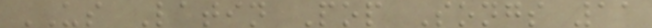US Latin Pop Songs 11
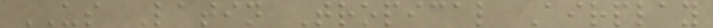US Latin Tropical Airplay
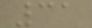31
